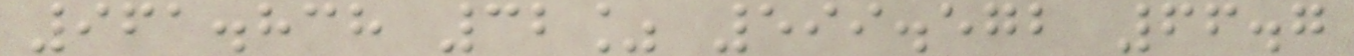961.838 32% 599.572 66.7
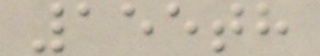155th
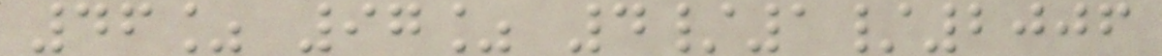46% 97% 4/1/2006
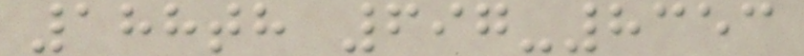188th 697-8353
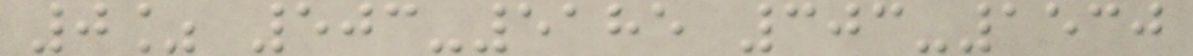0% 503-5185 303-1530
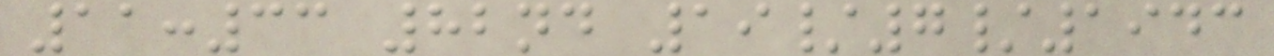11:33 82nd 19/7/1943
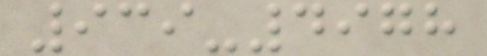939-4978
